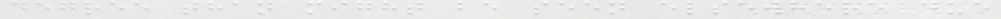degree than might be seen elsewhere due
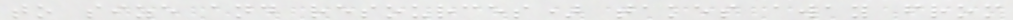to size and resources) takes away from
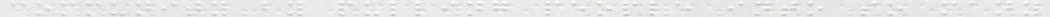community by pulling people into so many
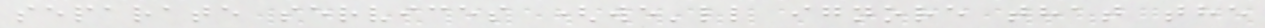separate services (we'll ignore that the
